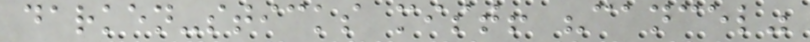darken-sticks mist! "cancel"
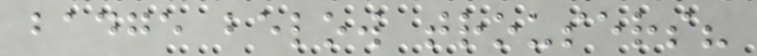badge below trousers?
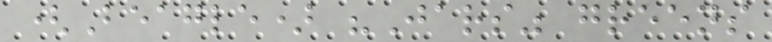(Beagle) "Jars" greens
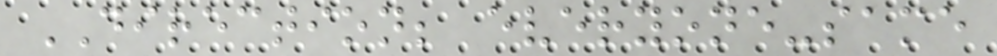DIRECTION; everyone-same
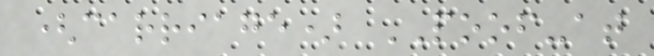(carriage) POOF-at
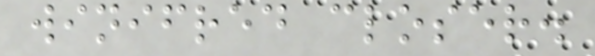winifred closer.
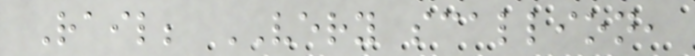Rail; VERY scallion,
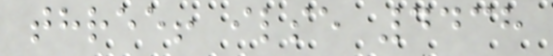three! ilse 4438
